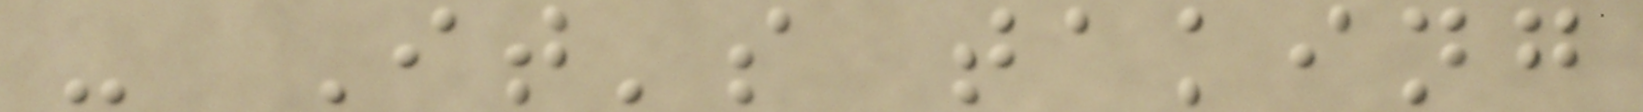- It's taking
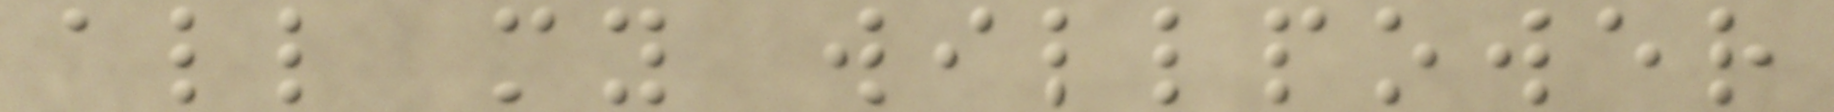all my willpower
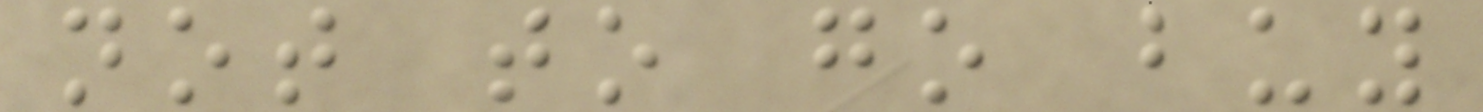not to go buy
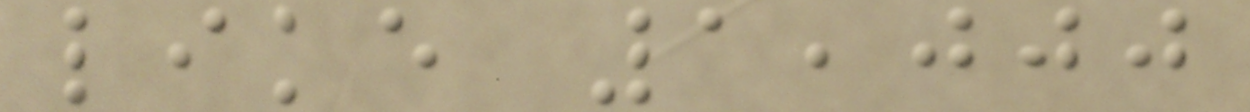like 1,000
